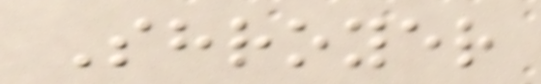Shroyer
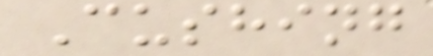Cushing
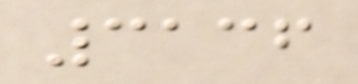3136
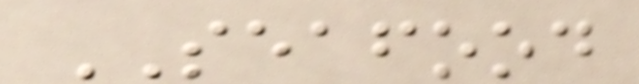SEAFOOD
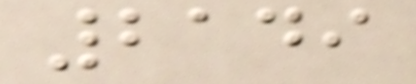2149
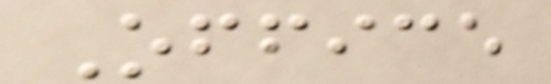Office
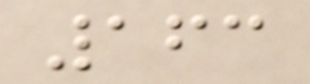163
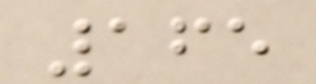165
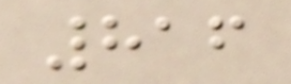816
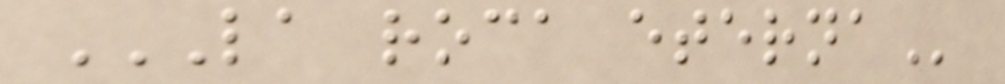LA ROCA ETERNA
